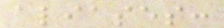aliases:
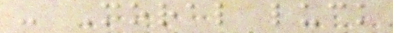- Moral luck
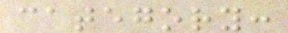category:
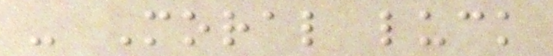- Moral luck
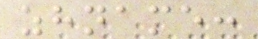zhname:
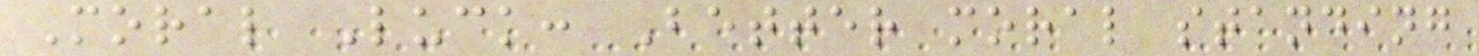Moral Luck: Better moral standing
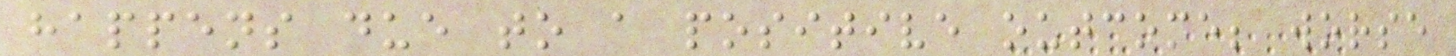happens due to a positive outcome; worse
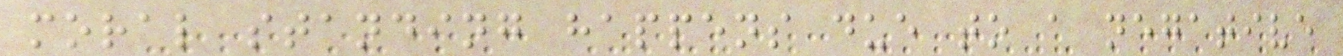moral standing happens due to a negative
